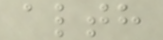alth
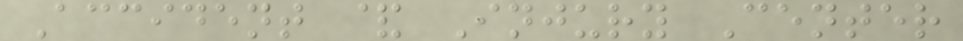Accident & Injury Center
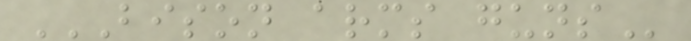BISON ARMS GUNS
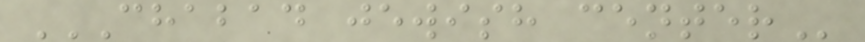CHABAD JEWISH CENTER
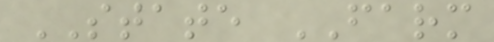STATE FARM
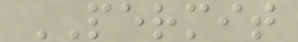PERMIT
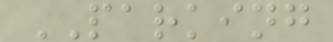PARKING
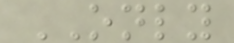ONLY
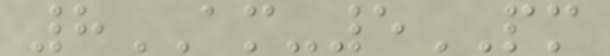8AM-5PM
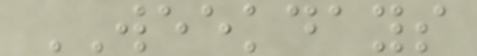WEEKDAYS
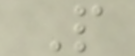P
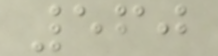560
